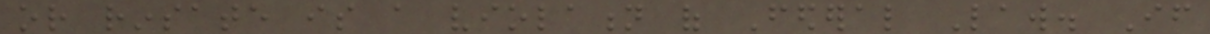or rinsate is a violation of Federal Law. If
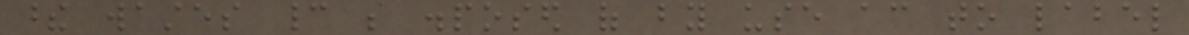these wastes cannot be disposed of by use according to label
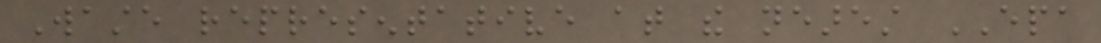Waste representative at the nearest EPA
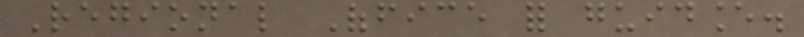Regional Office for guidance.
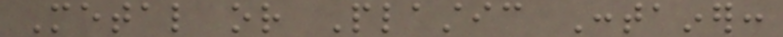Metal or Plastic Container:
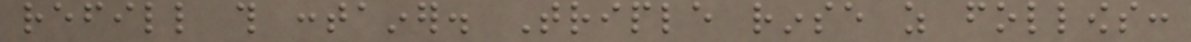refill this container. Triple rinse as follows:
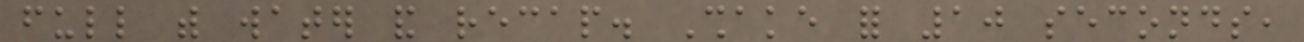full with water and recap. Shake for 10 seconds,
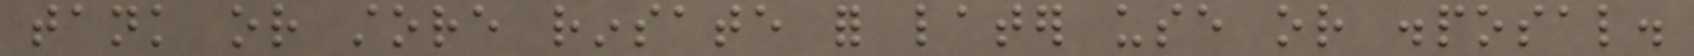tank or store rinsate for later use or disposal.
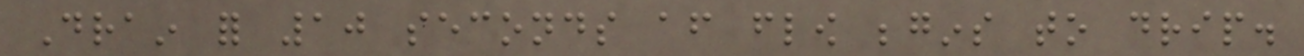Drain for 10 seconds after flow begins to drip.
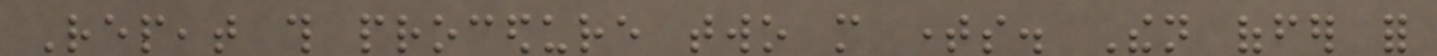Repeat this procedure two more times. Then offer for
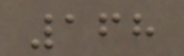168
